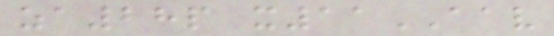za28p x11AAV
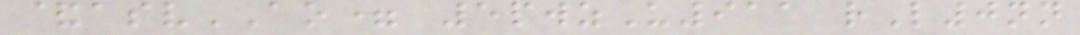&asvAO= 5pwzU911 rL0nn
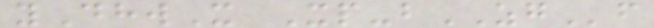yDhwX Xp-bZGf
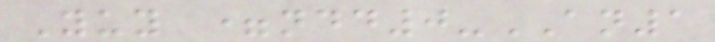Yuy =ndd0-AN1
